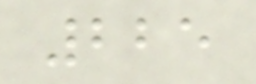225
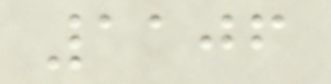1106
